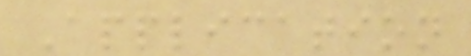Application
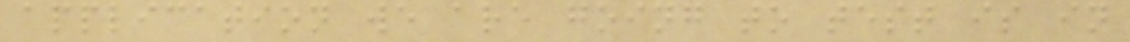application we are going to test is in
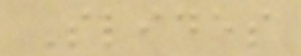Slides
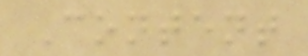Content
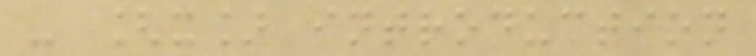- [x] introduction
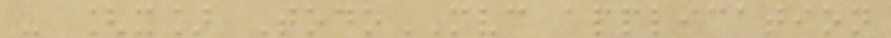- [x] TodoMVC application
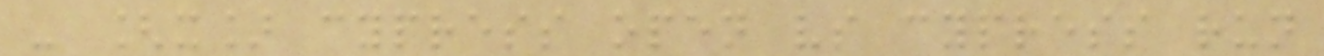- [x] cypress open vs cypress run
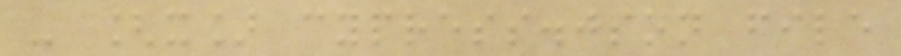- [x] cypress.json file
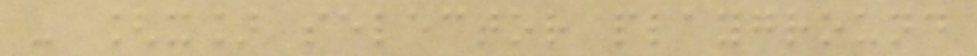- [x] selector playground
